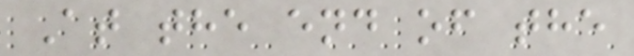At the end of the
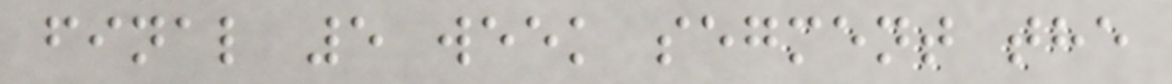final 5 week segment the
